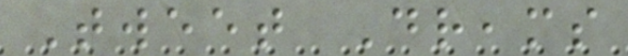Tweet Dreams
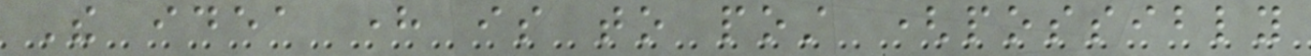The idea here is to post (possibly
